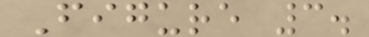Figure 3.
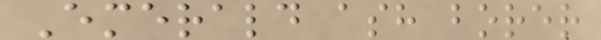Emerald ash borer
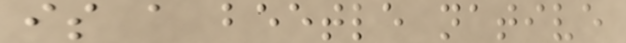is a beetle native
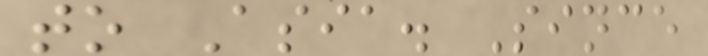to Asia. Since
